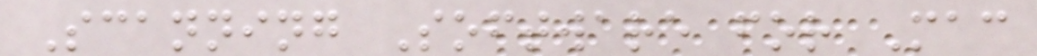Scanning Software for Mac
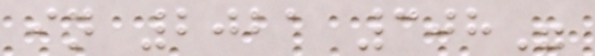in 2021 308"
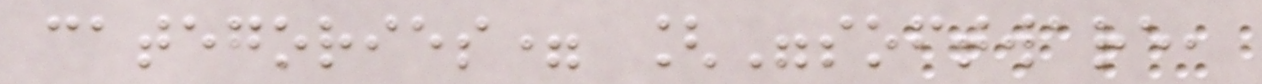categories= ["software,
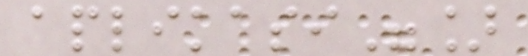aplikasi"]
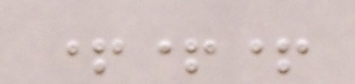+++
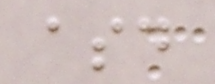asd
